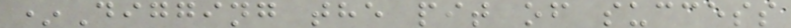*Digging the pit of success
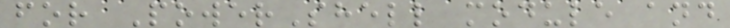for PowerShell module and
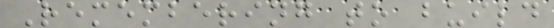Remembering to build
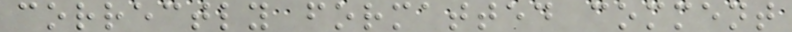correctly formatted comment
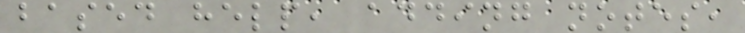based help, adding notes,
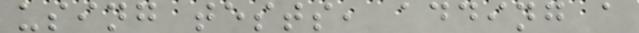using tests, adding a
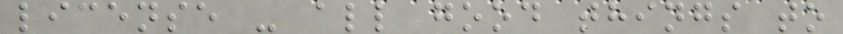license - all good things to
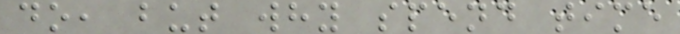do, but why spend time
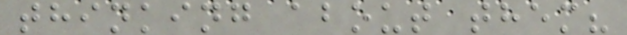thinking about them?
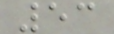53
